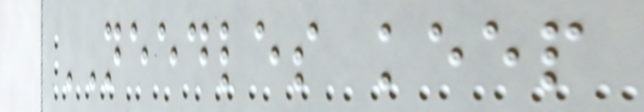NEEDLES keep
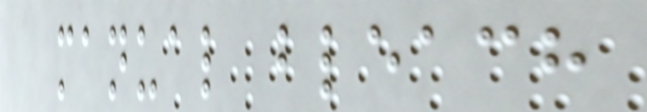manual bleach
